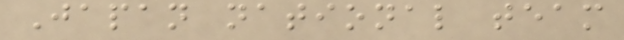Japan national team
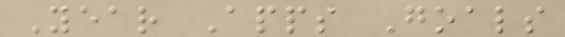Year Apps Goals
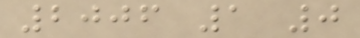2006 1 0
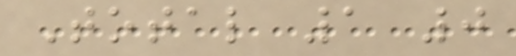Total 1 0
